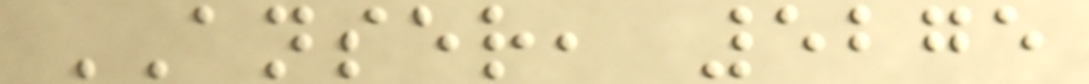ANSER, 5275
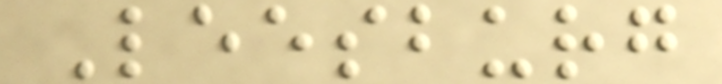Leesburg
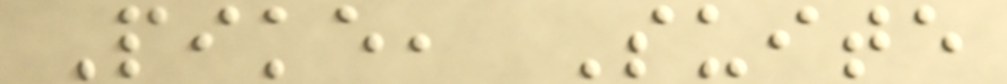Pike, Suite
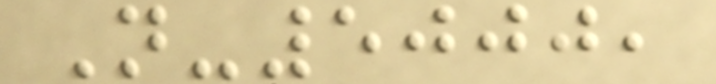N-5000,
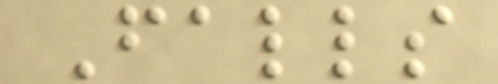Falls
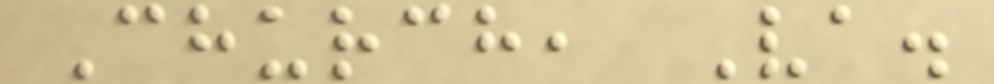Church, Va.
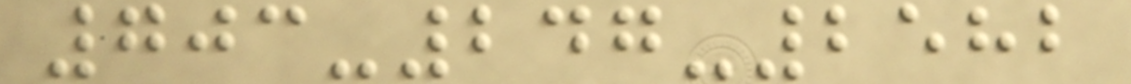703-247-2582
